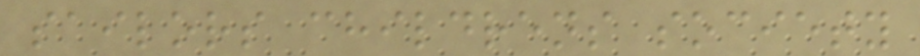sailors childrens society
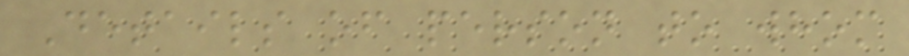Details of person to whom
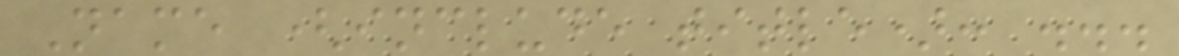Name (include title): ...
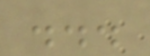...
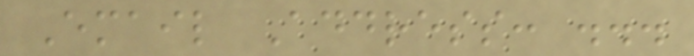Email Address: ...
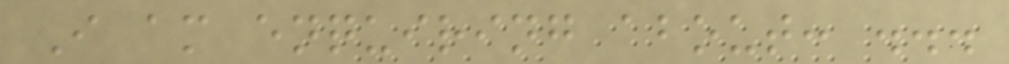I am enquiring about: ...
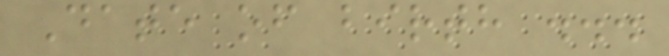Date of birth ...
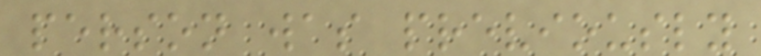person was previously
